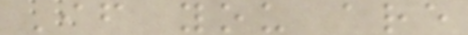If you are
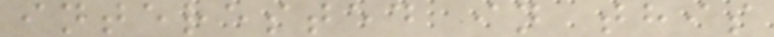interested in this
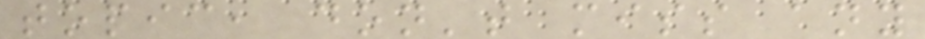topic, don't miss any
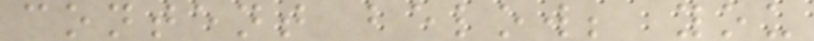content below; you
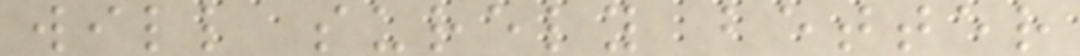will surely better
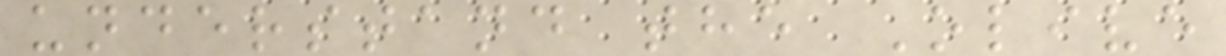understand the Olive
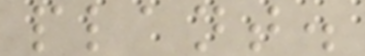plant.
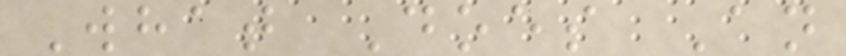What Does An
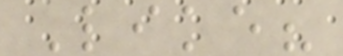Like?
